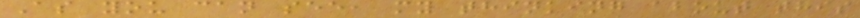As you can see, my thinking about this
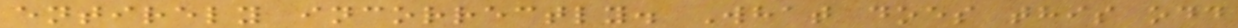entirely incorrectly. What does this odd
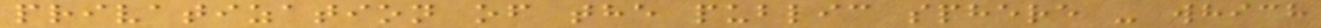privatization of the public sphere - which
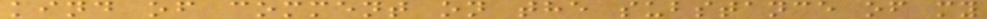kind of comment on the substance of my
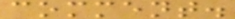comment.
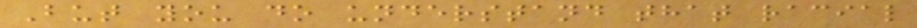But you do understand that racial
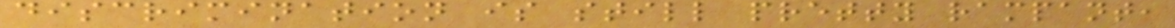discrimination is still pretty rampant,
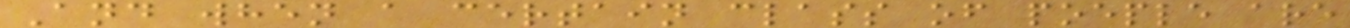And when a certain class of poeple are
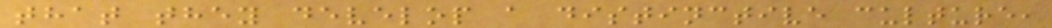that they develop a distinctive culture,
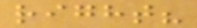right?
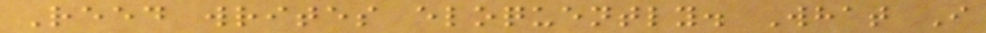Reed writes eloquently. What I
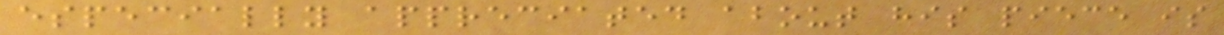especially appreciated about his piece is
